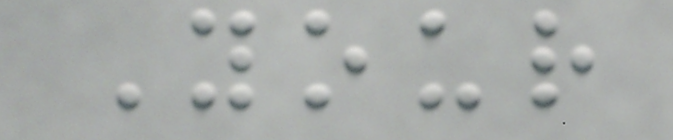Your
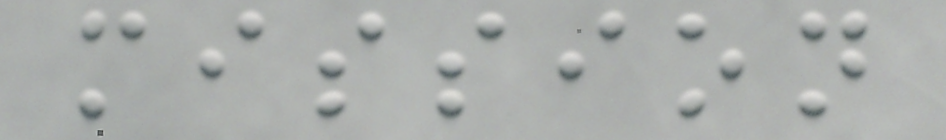mission
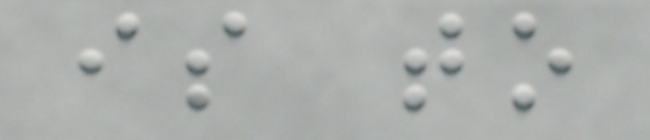is to
